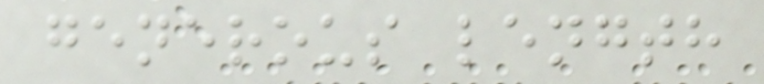generous length
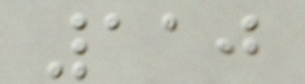110
